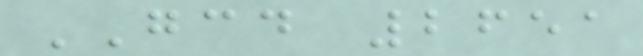GCD 2651
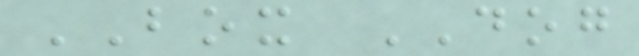BOX DOG
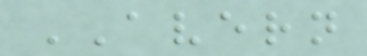AVERN
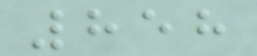858
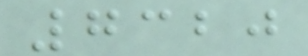7320
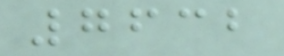7632
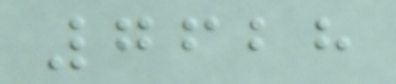7628
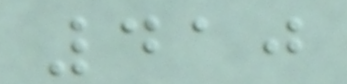410
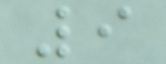9
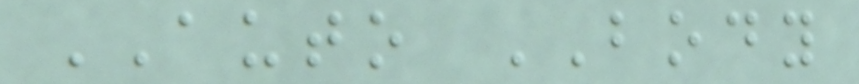AUTO BODY
